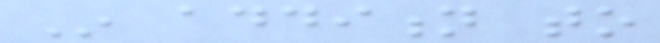In addition to
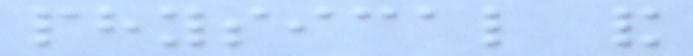physical and
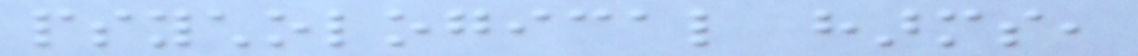psychological harms,
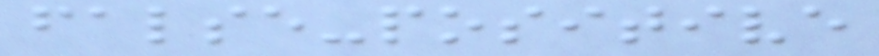false-positive
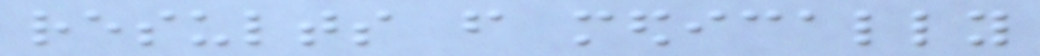results from medically
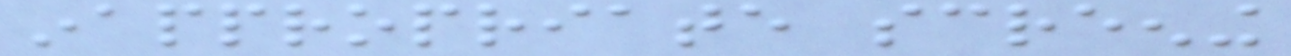inappropriate screening
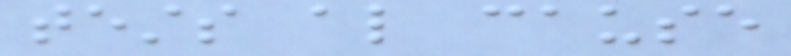tests also cause
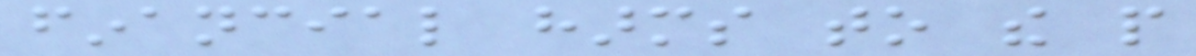financial harms to the people
